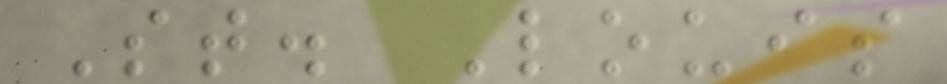St. Louis
